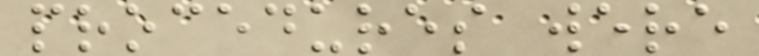procedures were
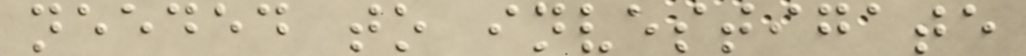needed to investigate
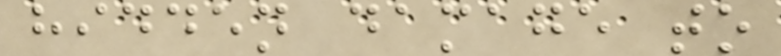hidden damage to
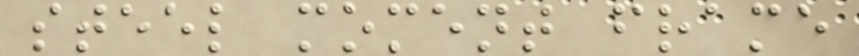steel moment frame
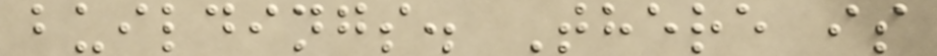buildings. There is
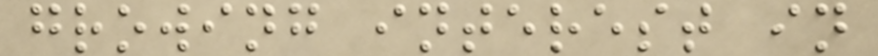growing interest in
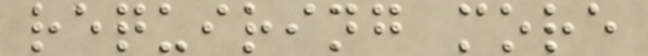requiring more
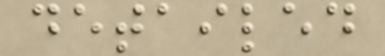detailed
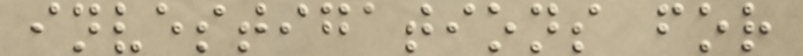investigations for
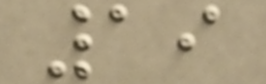19
